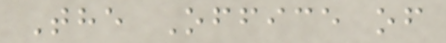The Office of
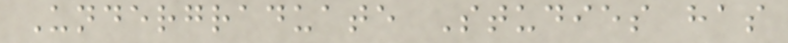Undergraduate Studies has
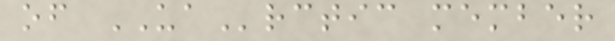of UArctic member
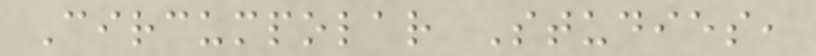Circumpolar Studies,
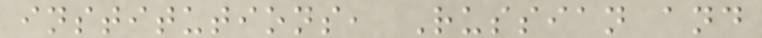institutions, Russian and
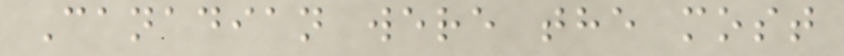Canadian were the most
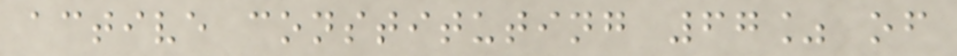active constituting 67% of
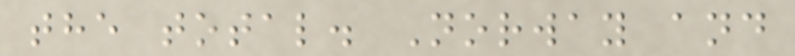the total. Norway and
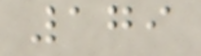179
